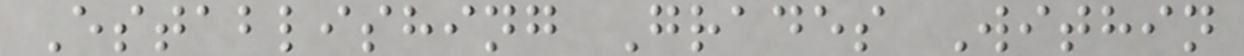Establishing Grades Within
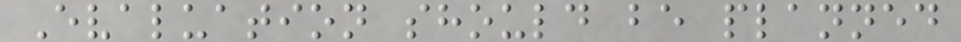Evaluation should be planned
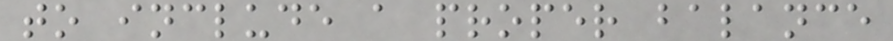to include a proper balance
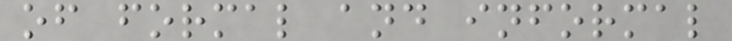of formal and informal
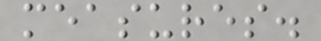measures.
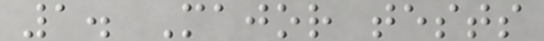1. Major tests
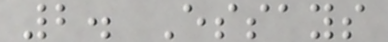2. Essays
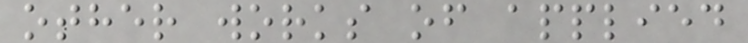other works of applied
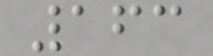163
